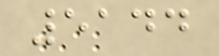5144
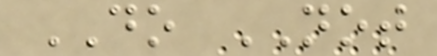DO NOT
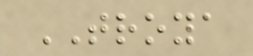TROYA
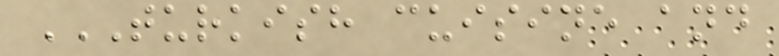TURKISH CUISINE AND
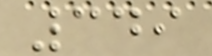349
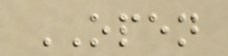OPEN
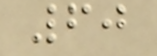60
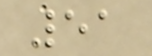51
